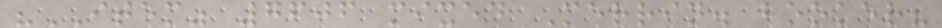"ITEM" 7606 mixed Merrin. booker?
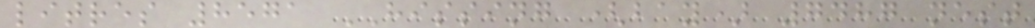litres 8571 HISSING (bay) 7487 nest
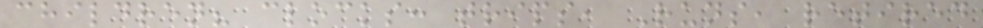children? clocks: trips, Runs, retired
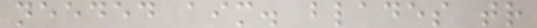needed aim. blades tr
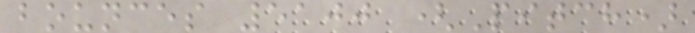bounces 5100 (Pitch)
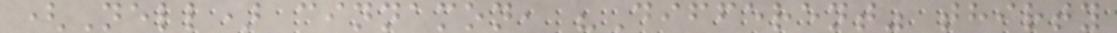(Nell) cinnamon, "Different" thirty
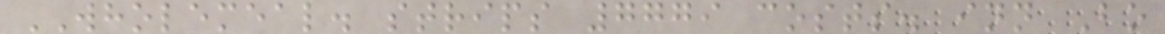WHOLEMEAL. strips 7779 costs. inn Bo
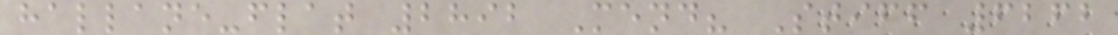hallane-flat 2892 Mend? Stiff 6262
